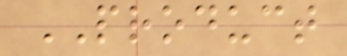PRODUCT
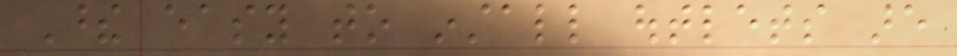These easy to install outlets are
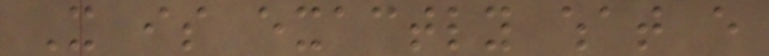It is exactly what every
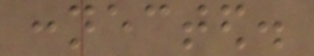connected.
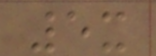5x
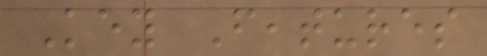Key Features
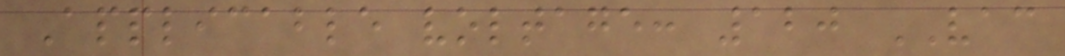Applicable voltage: 120 VAC
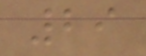29
